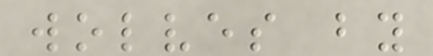wolves by
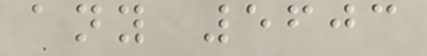any 5603
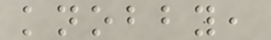knobby,
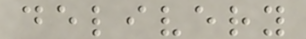delivery
